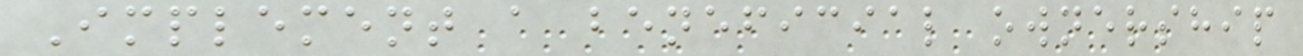Implement a beneficial ownership
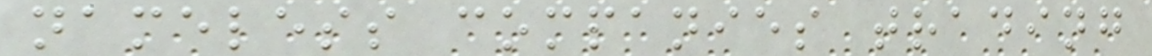nameless companies trading
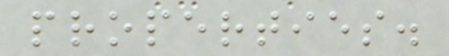properties.
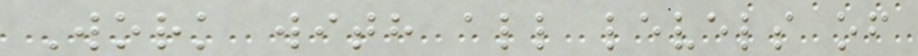Work with all levels of
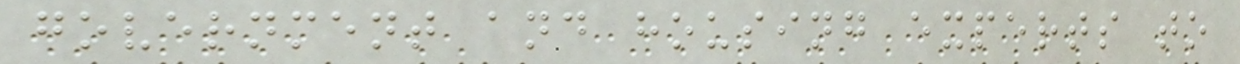government and housing experts to
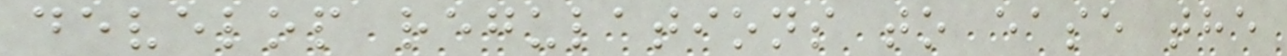develop regulations to ease the
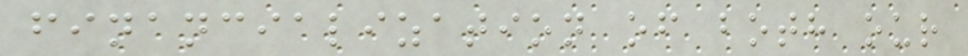financialization of both our
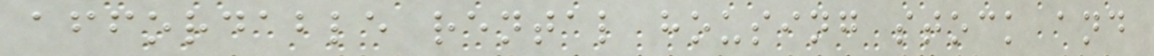affordable rental housing stock and
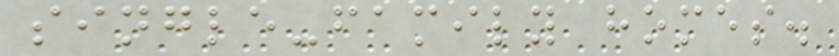single-family homes.
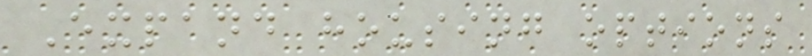Expand housing options
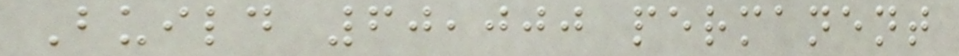Build 60,000 permanent
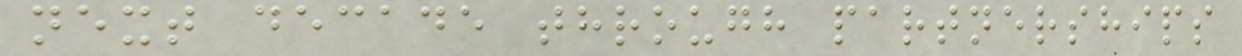next decade through partnerships
